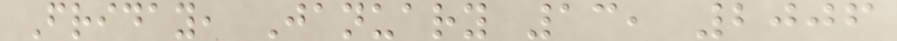Friday, January 13, 2006
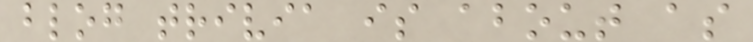blog trivia is about as
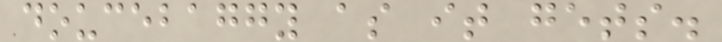doucebaggy as it gets.
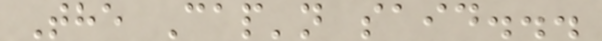The Cap'n said...
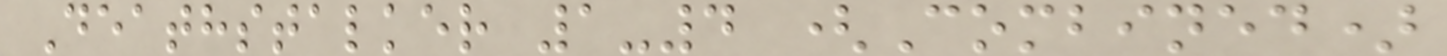Deathstalker 1-4 (Combined)
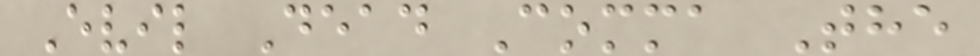Evil Dead Comma The
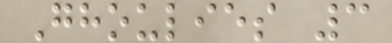Ghoulies 3
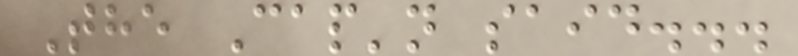The Cap'n said...
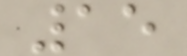15
